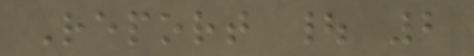Report | 2
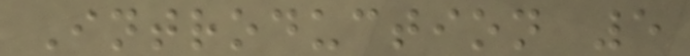Introduction 5
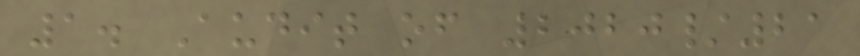1. Audit of 2020/21
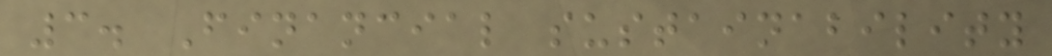3. Financial sustainability
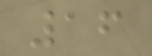16
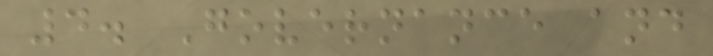4. Governance and
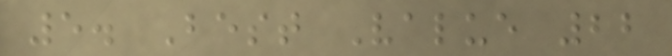5. Best Value 22
